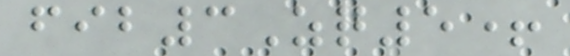fib3Zq5+
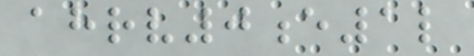ahrv0e1l
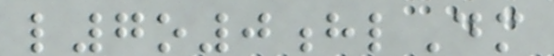l7o0hlDm
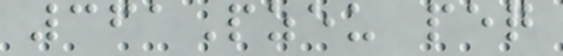361Pzeu peq
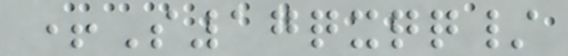+S17qxqq/
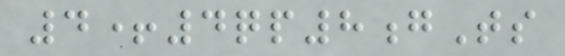4+4qp8gTs
